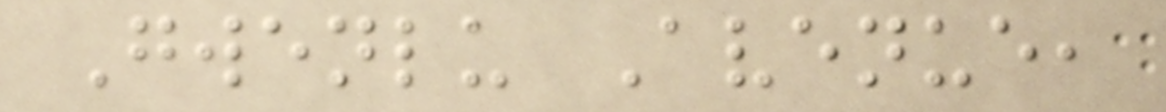Gwenlu Avenue,
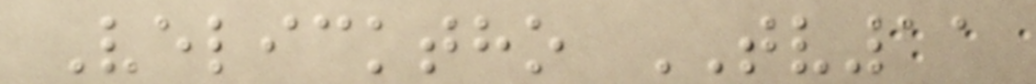Velicktho TV11
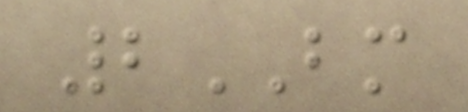2BM
